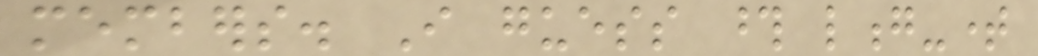members. I guess those long-time
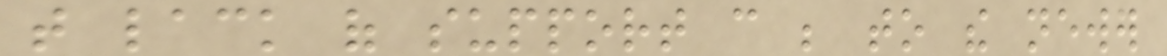that lack of support can be to the newer
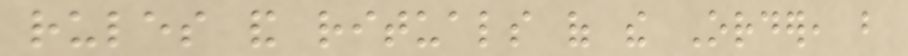rules and rituals of the Order, but
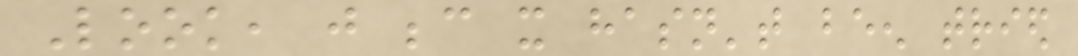Look, just because it hasn't been tried
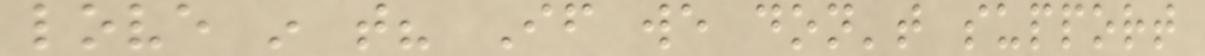love in that? If we don't support
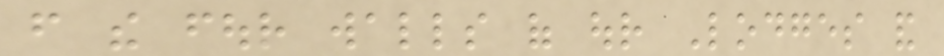from the four walls of our Lodges and
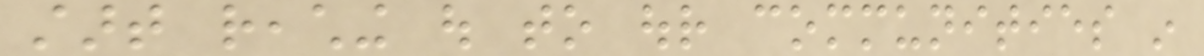start reaching out to our communities in
